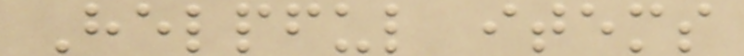Helpful items
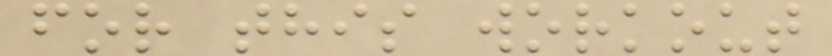for this workout
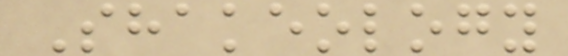Shakeology
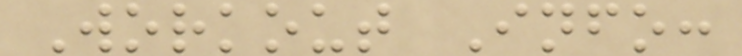Workout Info:
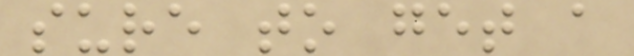sure to get a
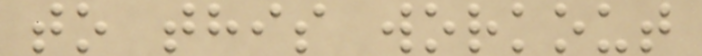to this workout
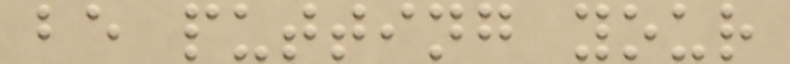be putting your
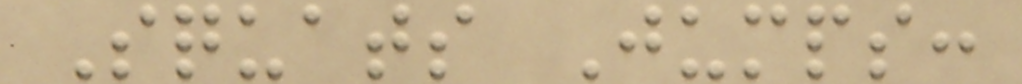Squats Jumps:
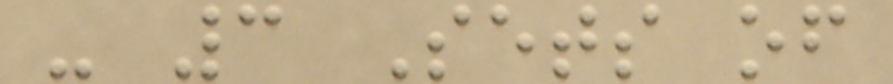- 3 Sets of
